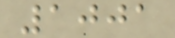1001
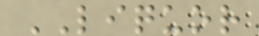LIQUOR
